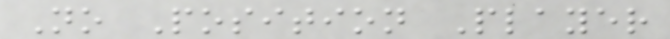No Position Player
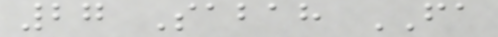27 Sabah FA
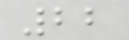22
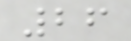26
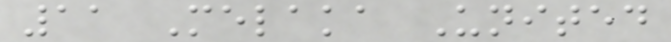11 Melaka United
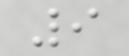9
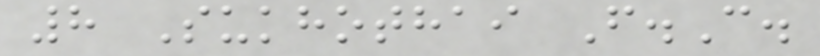8 Sukhothai F.C.
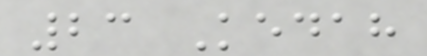23 Kedah
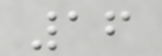16
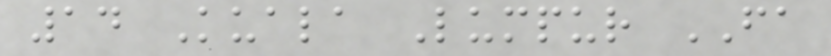14 Kuala Lumpur FA
